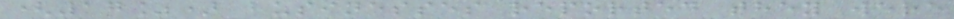(17%) businesses reported they were
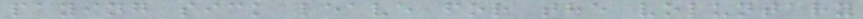paying sick leave for the voluntary
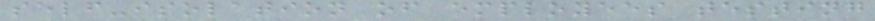self-isolation of employees testing
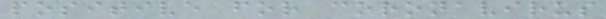positive for coronavirus
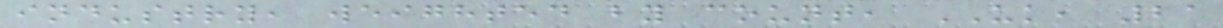industry, weighted by count, UK, 21
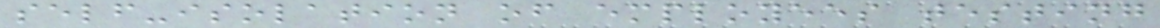self-isolation of employees testing
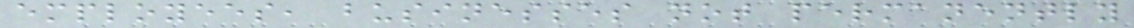employees, businesses not permanently
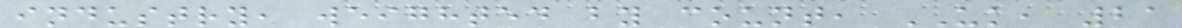industry, weighted by count, UK, 21
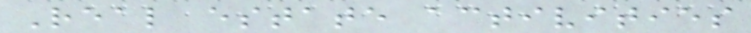Real estate activities
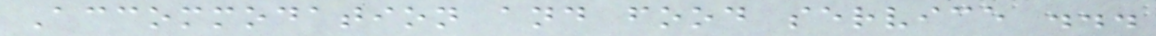Accommodation and food service ...
